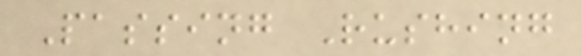Passing Rushing
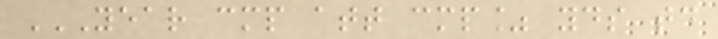YEAR CMP ATT CMP% YDS TD
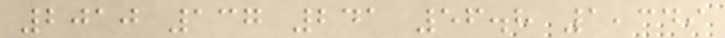2010 137 241 56.8 1,349
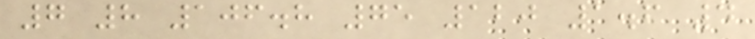7 8 106.8 75 120 1.6 4
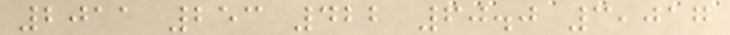2011 253 422 60.0 3,017
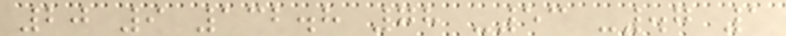20 9 132.8 78 -53 -.7 1
